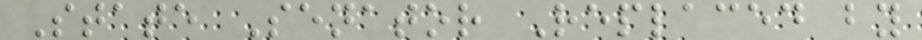State Senator Replaced by
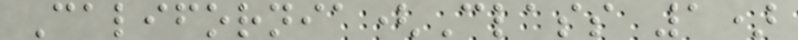California(Class 1)
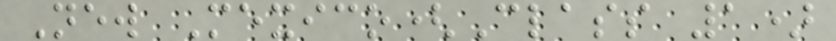New Mexico(Class 1)
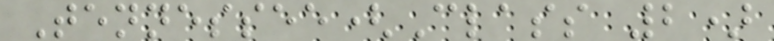Tennessee(Class 2)
